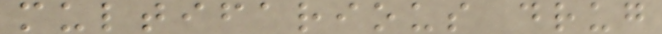multifarious drug
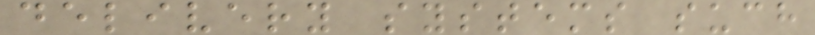delivery systems such
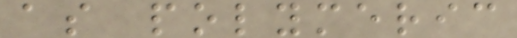as polymeric
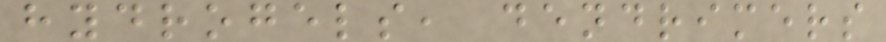hydrogels, dendrimers
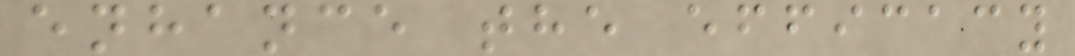enhance the efficacy
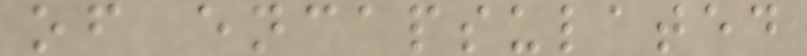of encapsulated
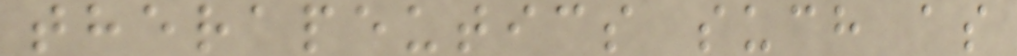therapeutics such as
